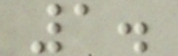1.
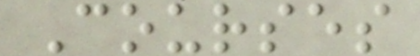Courses
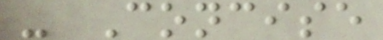- Concise
